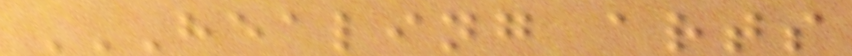HEALING ARTS
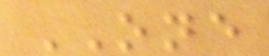ONE
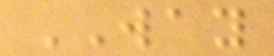WAY
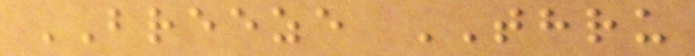BREEZE THRU
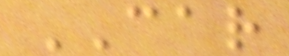CAR
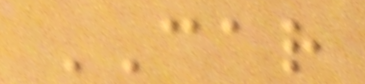CAR
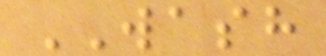WASH
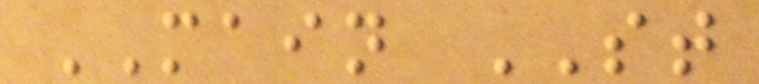MAIN ST
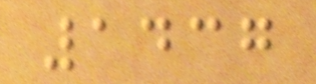1437
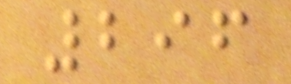296
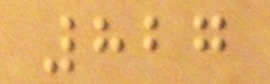827
